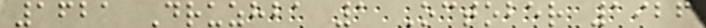1621 Druzhba 1 October 1926
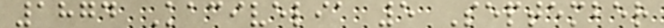1874 Kacivelia 5 September
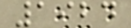1924
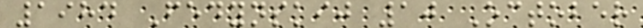1984 Fedynskij 10 October
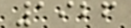1926
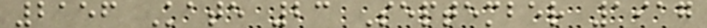2156 Kate 23 September 1917
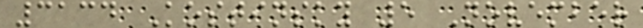3134 Kostinsky 5 November
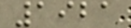1921
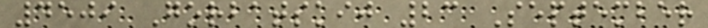4509 Gorbatskij 23 September
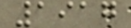1917
